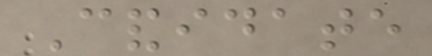Candidate
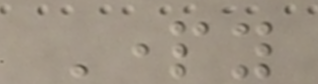Party
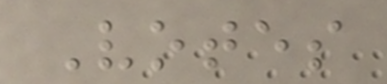Votes
